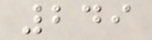249
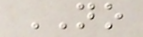NO
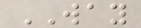WAY
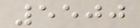5500
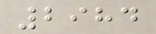2984
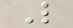L
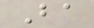Ba
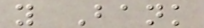y Bank
